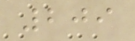209
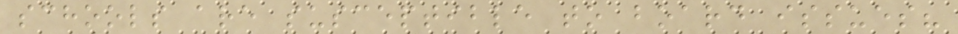schools are susceptible to board issues?
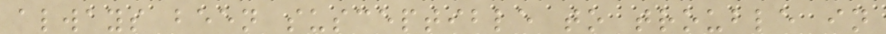always been susceptible to trouble in
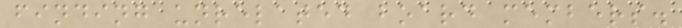finding unrelated board members.
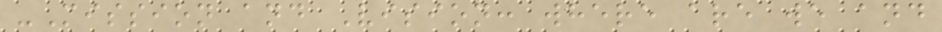-Mission and Vision: where are we and
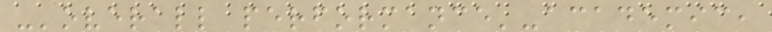-'overall performance'-academic,
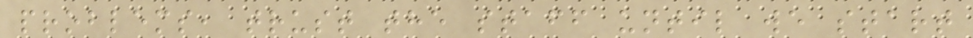problems, trust the staff until we start
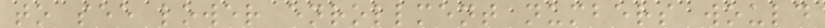to see lower enrollment numbers would
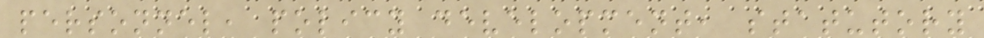personnel, policy development, statutory
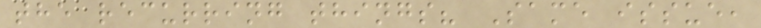the recurring things? Same issue,
